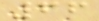66
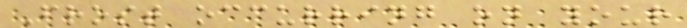Frost occurring on your
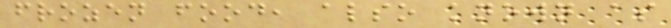frozen food, also known as
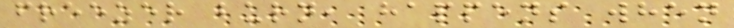freezer burn, happens when
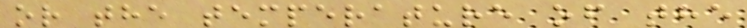or the temperature of the
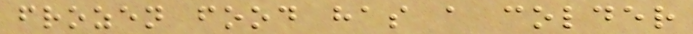frozen food has a colder
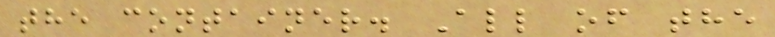the container. All of the
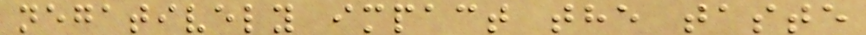negatively impact the taste
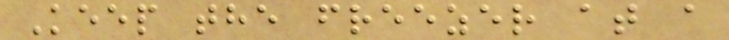Keep the freezer at a
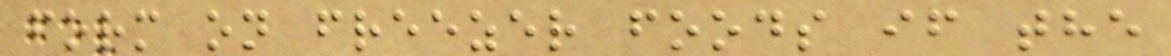form on freezer foods if the
